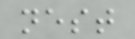nest
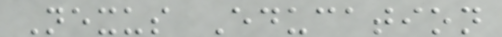Nexus Education
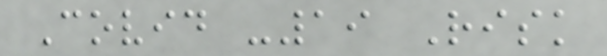Covid -19 Risk
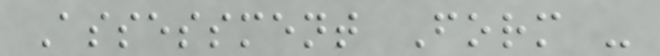Assessment Form -
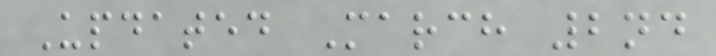Updated March 2nd
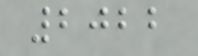2022
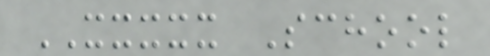XXXXX School
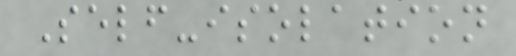Self-isolation
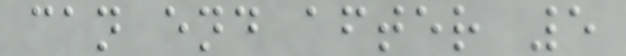can end after 5
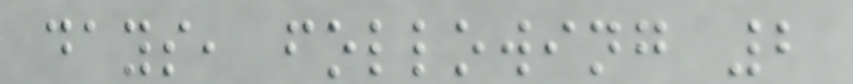days, following 2
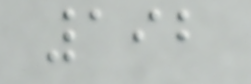192
